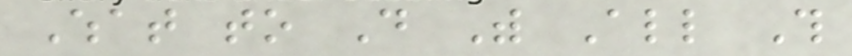What to Do With All This
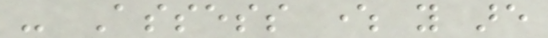- Assess where you are
